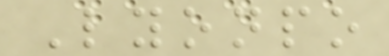Lyonpo
